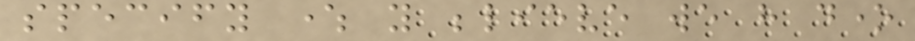specify where you believe we have done
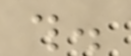this.
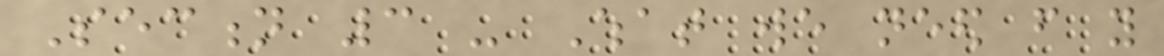Section 3 - What we need from you
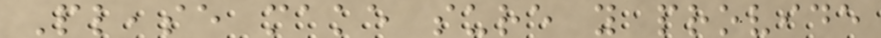Please make sure you provide
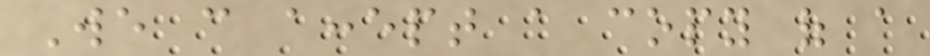We can accept a copy of a
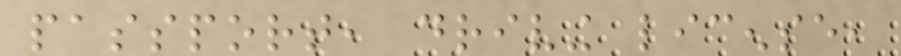passport, driving license,
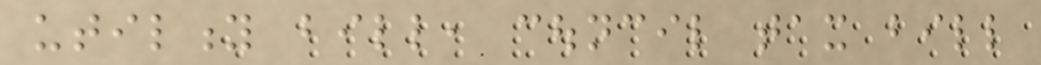utility bill, council tax bill
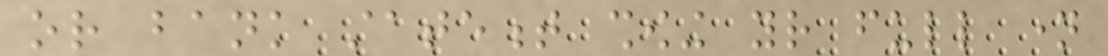or bank statement showing your full name
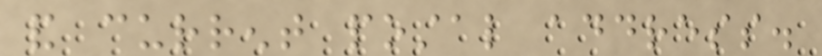and current postal address.
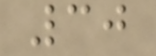30
